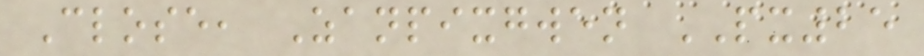Close, Zanpixgwen PX25
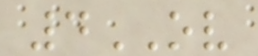4OV
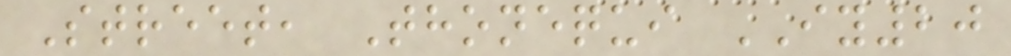Street, Thonequi IY20
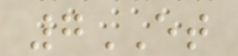7ET
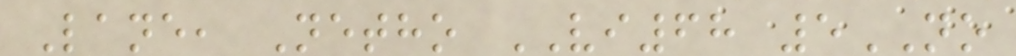Lane, Netho VI68 5NO
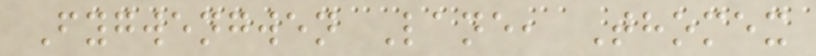Fygwengwen Lane, Thomex
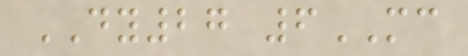DY27 6MC
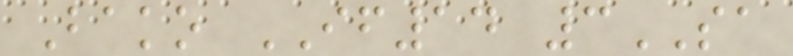Bako IF14 3SA
